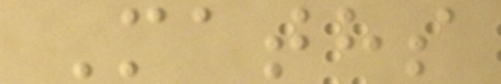Maths
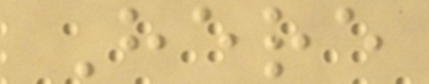Here
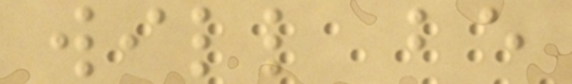will be
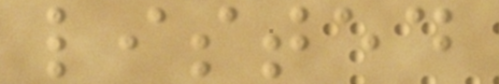listed
